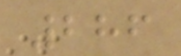286
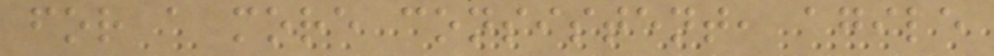for a more consistent, agile
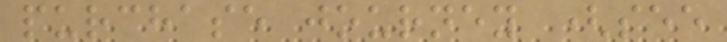purchase journey (see
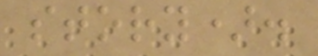story).
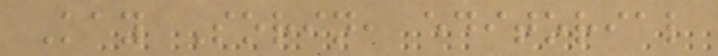Kay Sorin, editorial
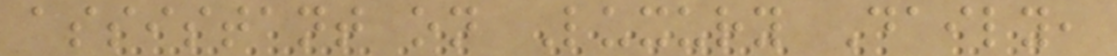assistant on Luxury Daily,
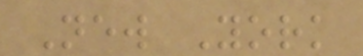New York
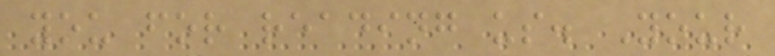you for reading us. Your
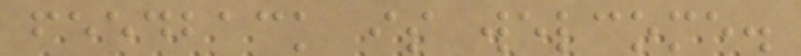feedback is welcome.
